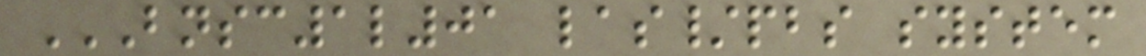BNSC1L01 LAS/PBS SYSTEM
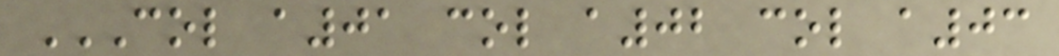COL A01 COL A02 COL A03
